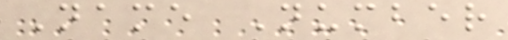Name Number
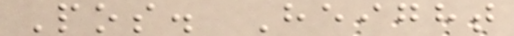Pos. Height
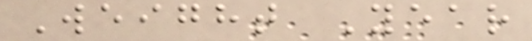Weight Year
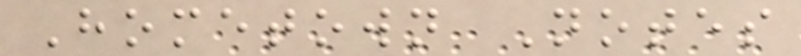Hometown Notes
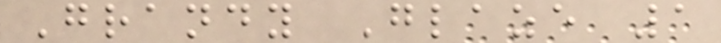Grandy Glaze 1
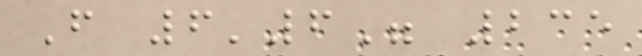F 6'6" 235
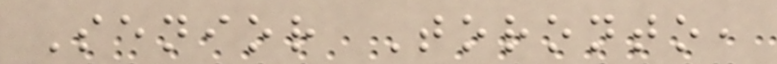Senior Toronto,
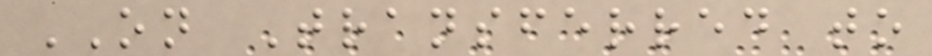ON Transferred to
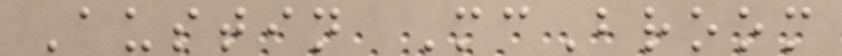Austin McBroom
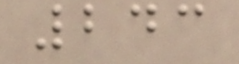243
